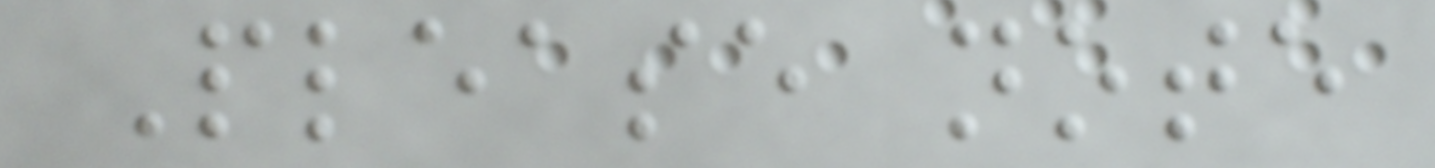Please note
